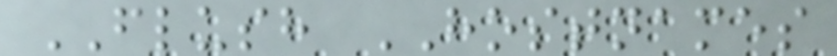FLUSH HOSTNAMES
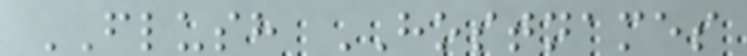FLUSH HOSTNAMES
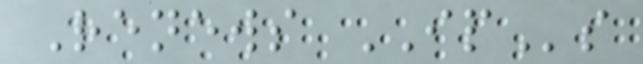Renews IPs
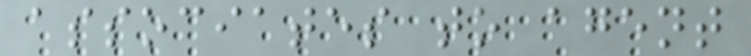associates to agent
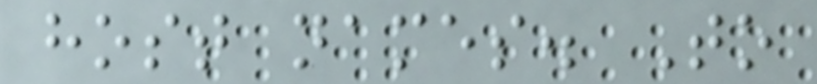host names. To
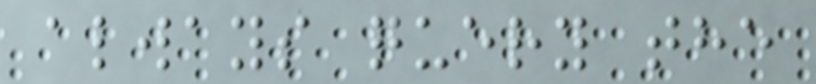always query the
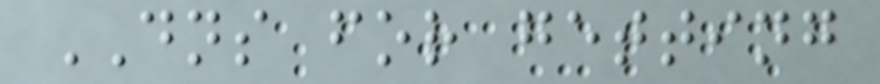DNS for getting
